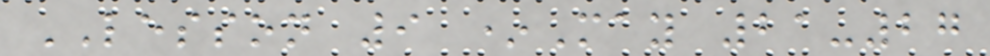LESSON 9 *May 21-27
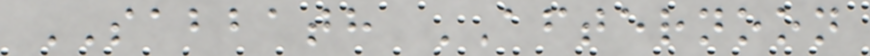SABBATH AFTERNOON
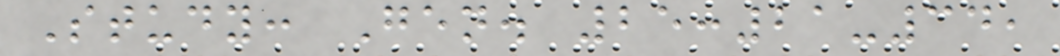Study: Gen. 25:21-34,
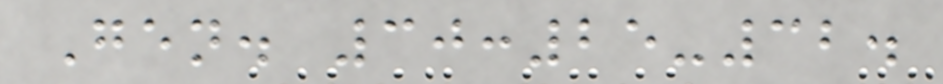Gen. 30:25-32.
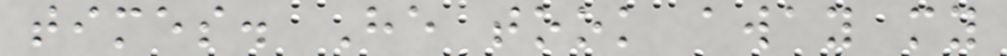times. He took away my
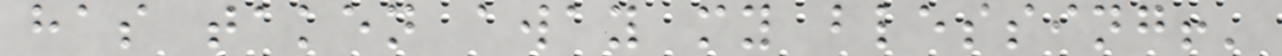has taken away my blessing!'
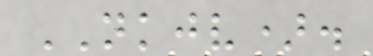NKJV).
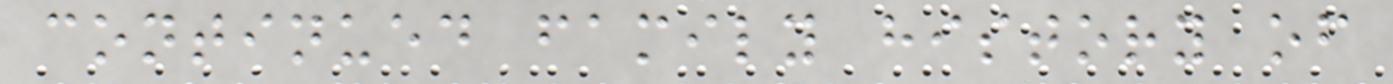continued family history of
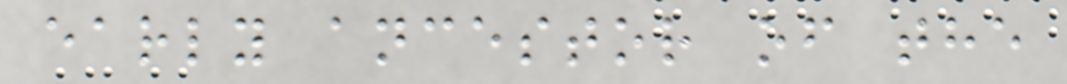early ancestor of the
